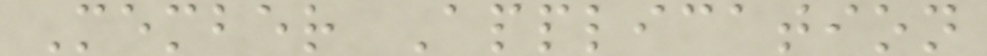Member Application
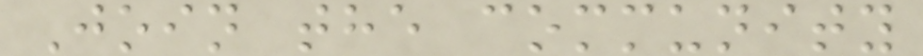Join the community
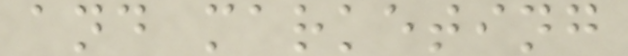and marketing
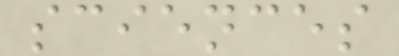sciences
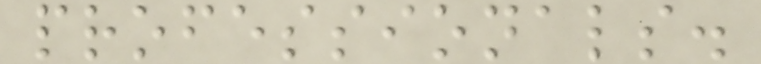professionals.
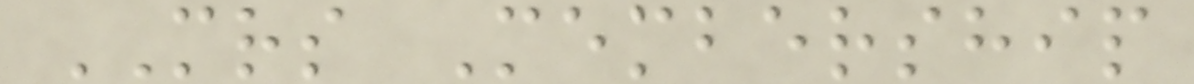MRS Membership
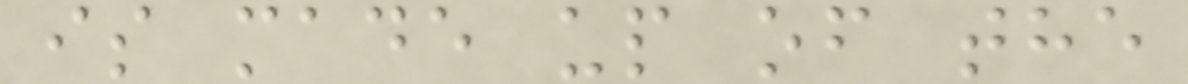is made up of the
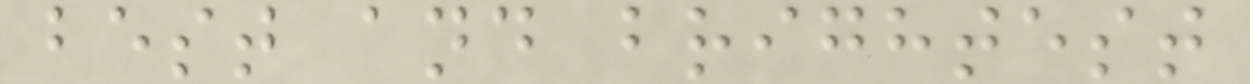best and brightest
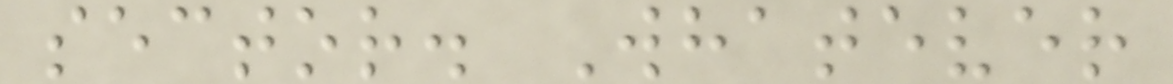sector. Whatever
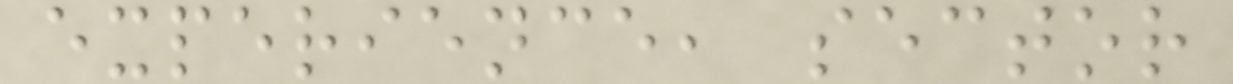experience, sector
